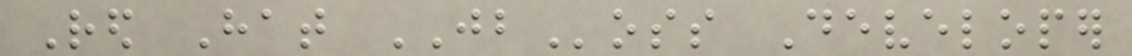Red Hat JBoss Developer
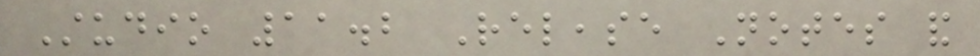Studio 11.2 Release Notes and
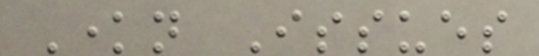Known Issues
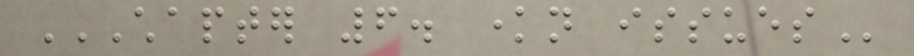CHAPTER 6. KNOWN ISSUES
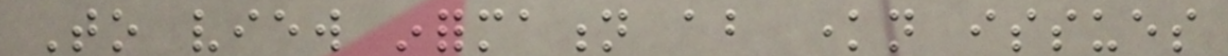To view information about known issues
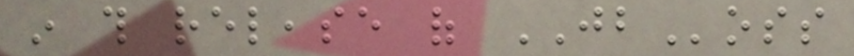in this release of JBoss
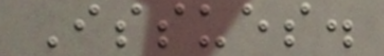Issues.
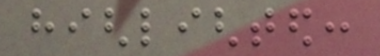highlighted:
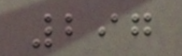297
